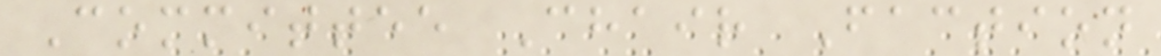Committee Chair Faction
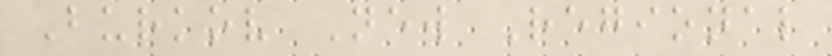Burkov New Regional
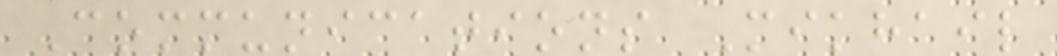Communications Mikhail
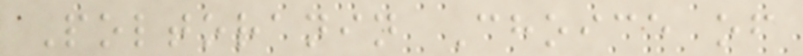Poltoranin Choice of
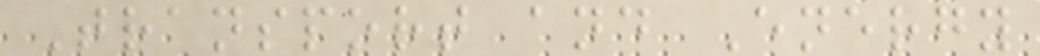Transport and Energy
